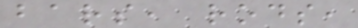bars, rods,
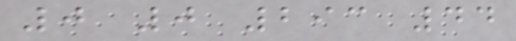0 0 293 44
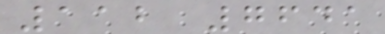112 7641
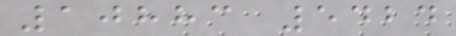10883 5424
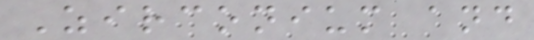Zirconium and
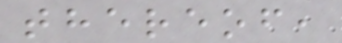thereof,
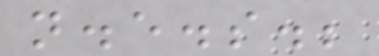n.e.s.;
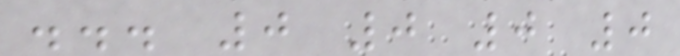... 0 0 0 0
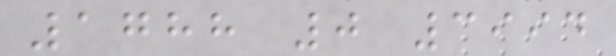1788 0 3994
